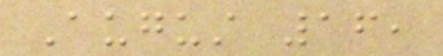August 16,
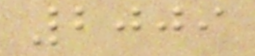2009
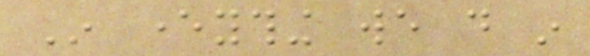In everything we do in
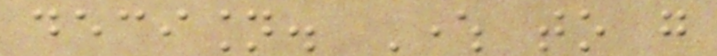decision. Where to go
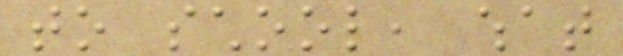to school, what
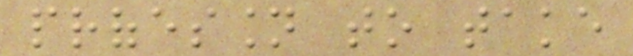profession to take
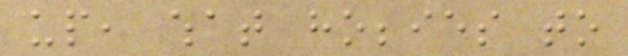up, what hobbies to
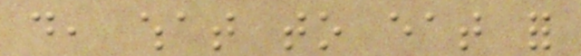do, what to eat for
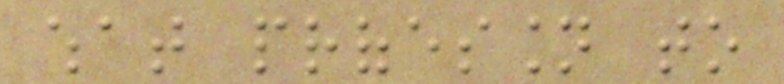what profession to
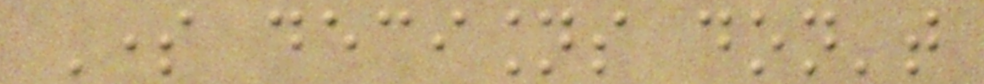Some decisions don't
